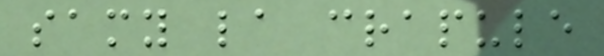samy la crapule
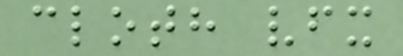cloth vfx
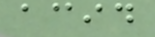acid
